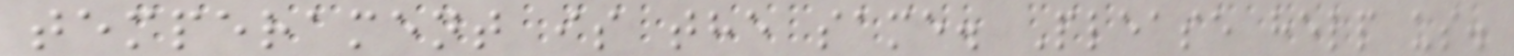temperament is the same. Please help us.
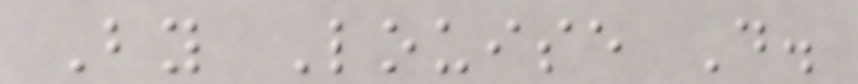By Louise D.
